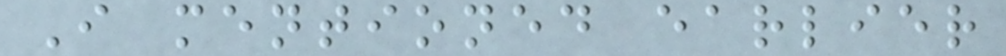I mentioned earlier
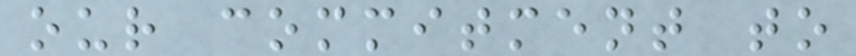our commitment to
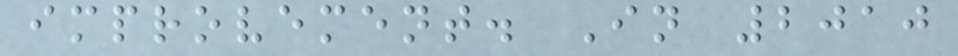improvement. In 2010
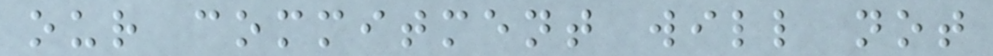our commitment will not
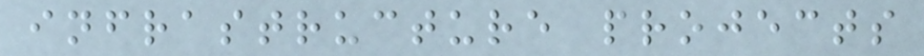infrastructure projects
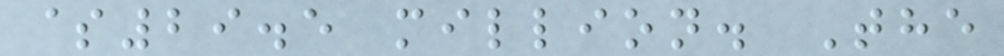$29.5 million. The
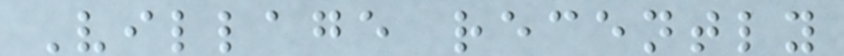Village recently
